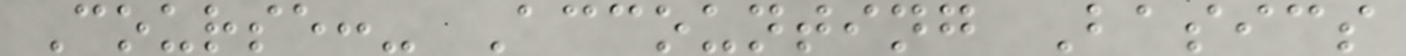Course:- Accounting Basics
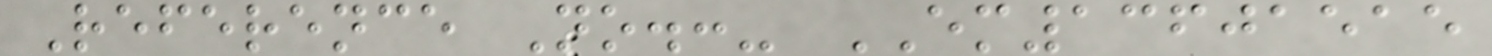Reference No.:- EM13601515
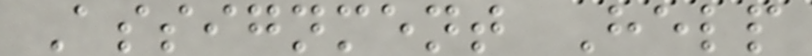Assignment Help
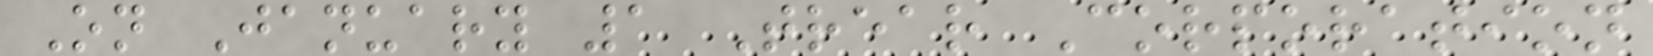On January 1 Trear Corporation
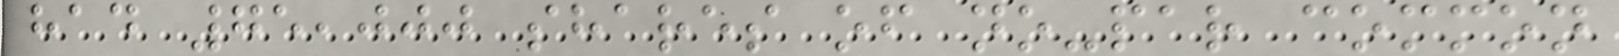had 75,000 shares of no-par common
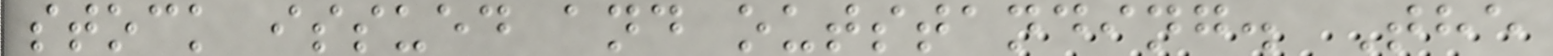stock issued and outstanding. The
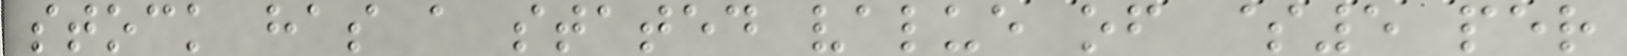stock has a stated value of $5 per
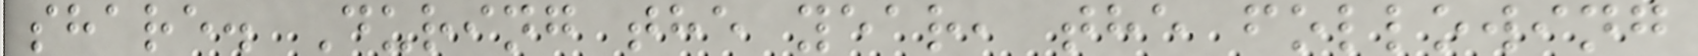share. During the year, the following
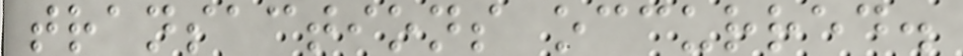transactions occurred.
